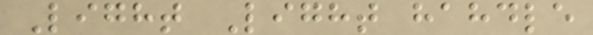Light Light hahdle
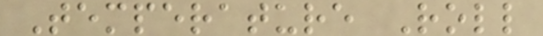Temperature Roll
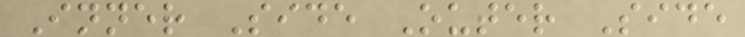Inner Side Outer Side
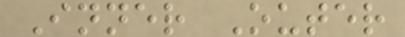Inner Outer
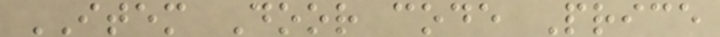ITEM Door code Price
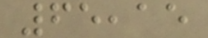65,15
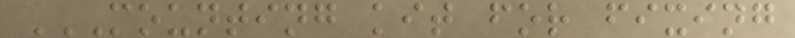MOUNTING KIT FOR FIXING
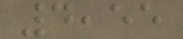4,55
